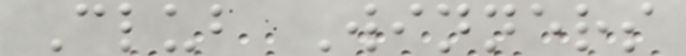Club Winners
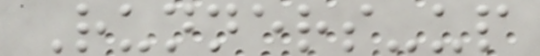Runners-up
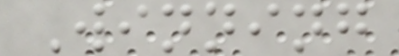Winning
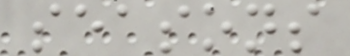seasons
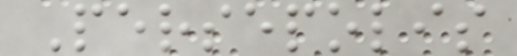Persepolis
